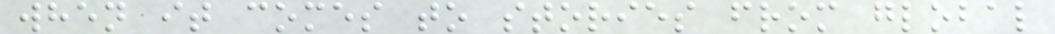when it comes to stories from global
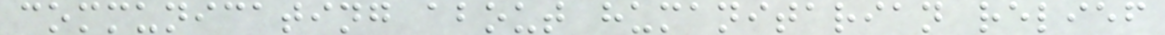communicating about humanitarian relief
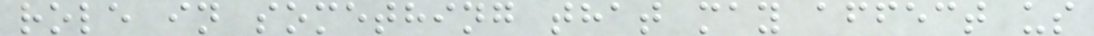role in something that may affect us
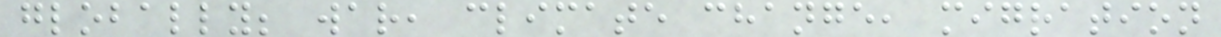globally; war, climate change, migration
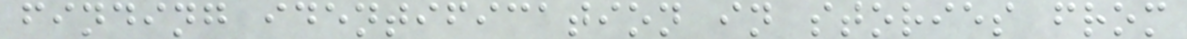finding identification in stories from
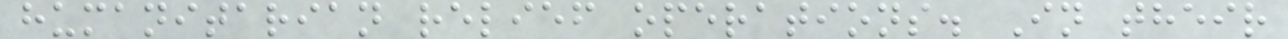humanitarian relief operations. In their
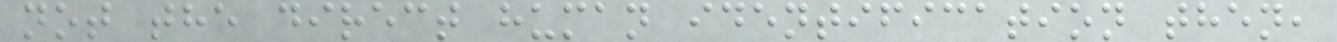not the direct human identification then,
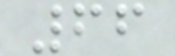66
